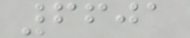6601
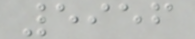5956
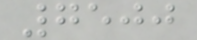7500
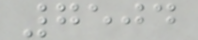7504
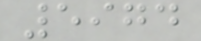5974
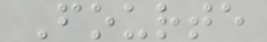Fourte
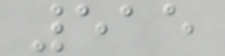515
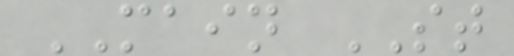MAIN ST
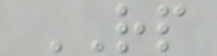RP
